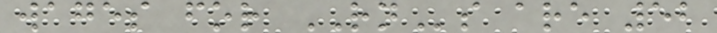wages for RNs are 52
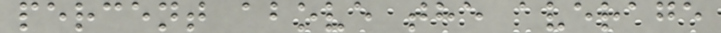percent above the average
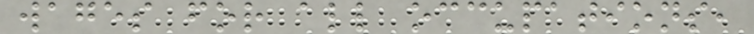wages for all occupations,
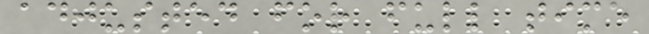adjusted for full time
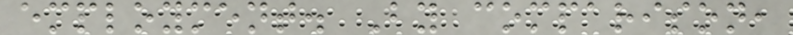employment. By comparison,
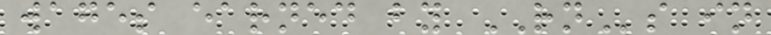wages earned by RNs in
